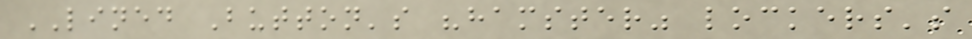LINED Button's "hamster" lockers's
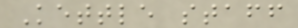Kettle staff
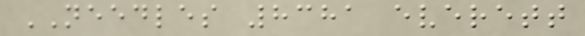NEEDLES 8381 everett
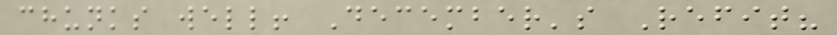chunks well! December's Refit?
